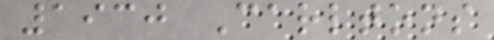1930 Carltons
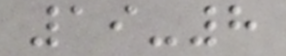19-8
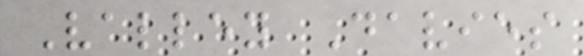Valley Davies
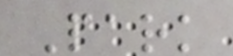Park
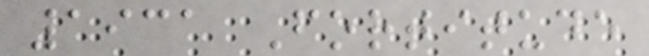1931 Fortitude
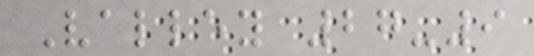Valley 27-9
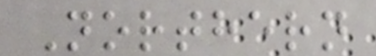Northern
